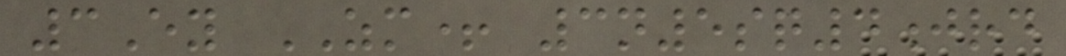3Ey ZM+ 3n5sq4jrd
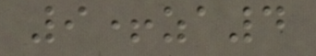9+za4
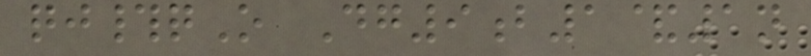qj#qO Dg9b1&1n
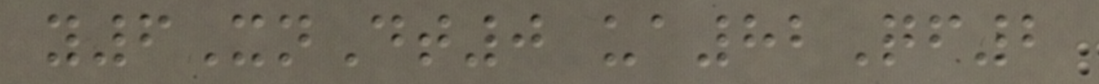y6XnDt0 ua82Qf2
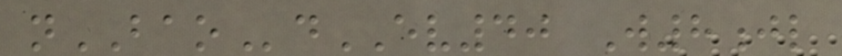nBAOdEV40 W8jl
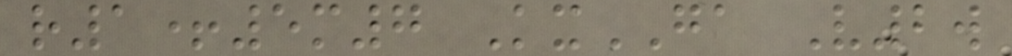r1+5m7 KxGA V2w
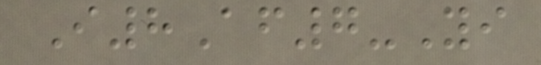I8Af7-Yi
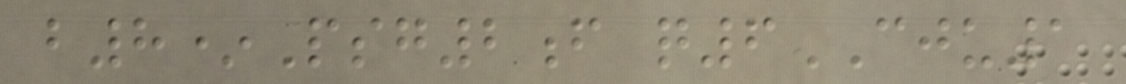b8*Psg2f q6CJU1
